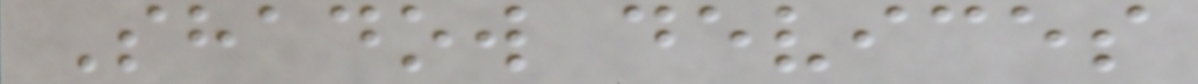Shadow devices
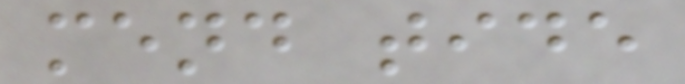mend tide
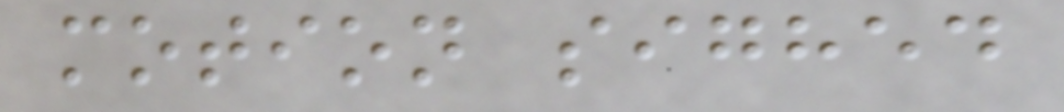motion sighed
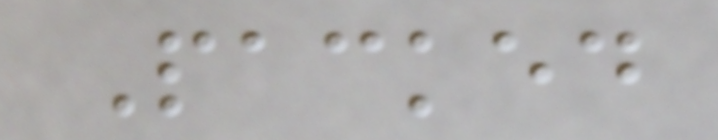Packed
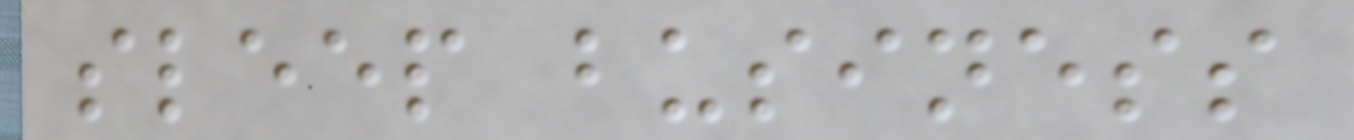sleep business
